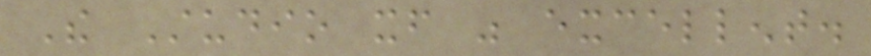The Studio itself was excellent.
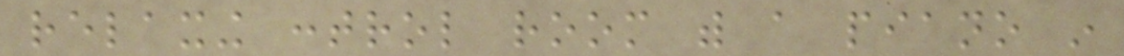relaxing control room with a piano in
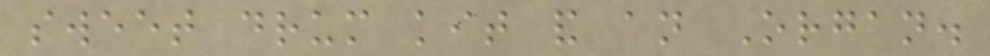sweet drum kit and an Organ.
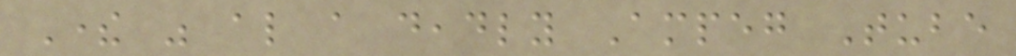There was also a deadly Ampeg Tube
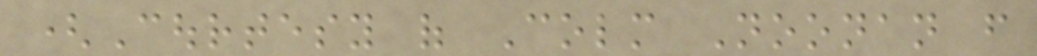(Courtesy of Colm Noonan from
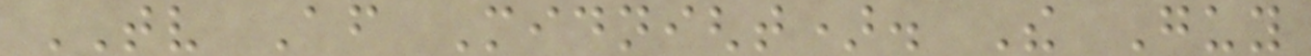TV After Midnight). The Guy
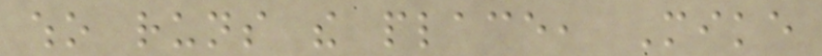who runs the place, Mike
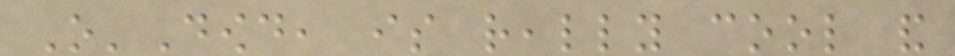O'Dowd, is really cool and
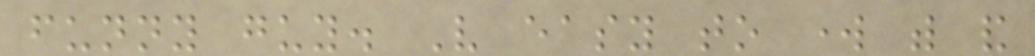funny guy. Very easy to work with and
